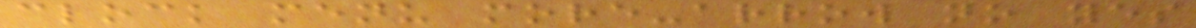clock menu more-arrow no yes
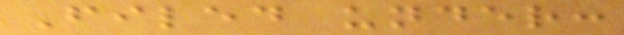Filed under:
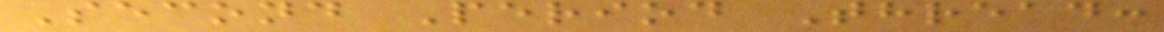Second Period Thread:
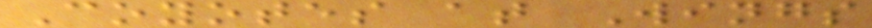Coyotes at Wings
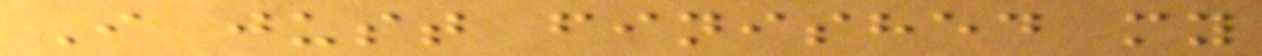I just finished my
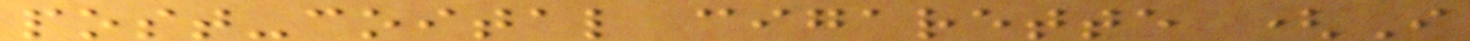post-coital cigarette (I
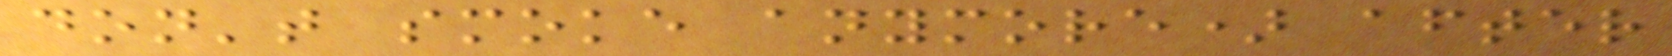don't smoke anymore) after
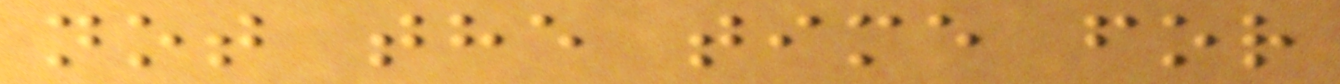not the time for
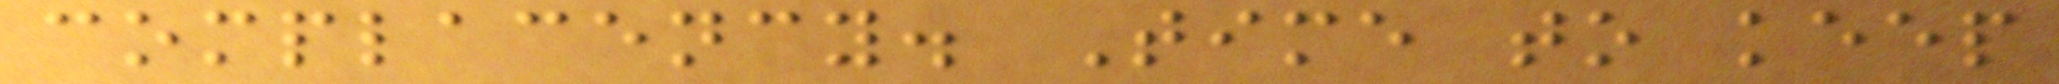complacency. Time to keep
